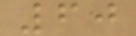60
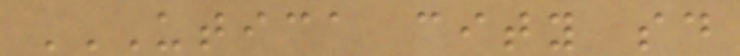UTICA CITY SD
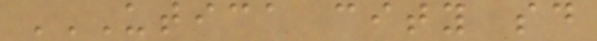UTICA CITY SD
